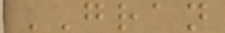GRAN
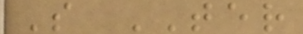S TER
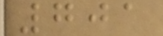701
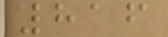816
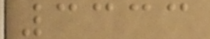3333
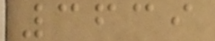3639
